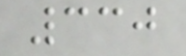330
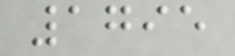1795
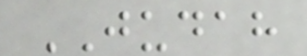JUDAH
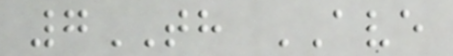7TH AVE
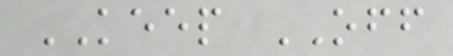KEEP OFF
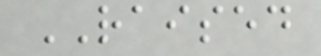RAISED
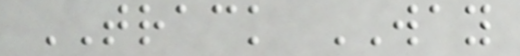TRACK WAY
